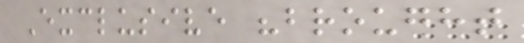Exclusive "brought
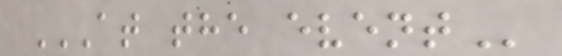AT THE EVENT
